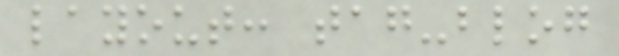layout: tag-blog
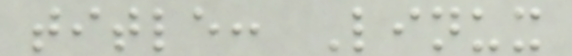title: Linux
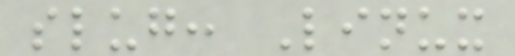slug: Linux
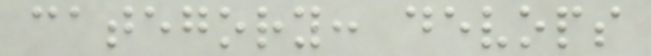category: devops
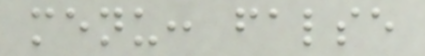menu: false
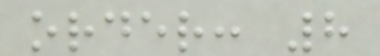order: 8
